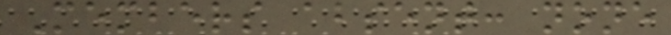Members absent: none
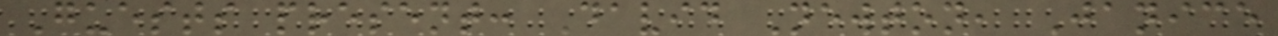Guests present: David Newton, Janice
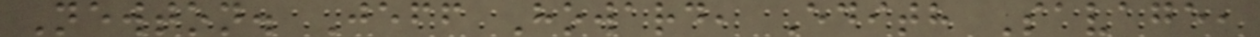Newton. Jeff Howard, Edith Savage,
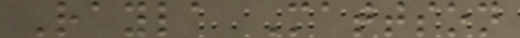Rayla Mattson
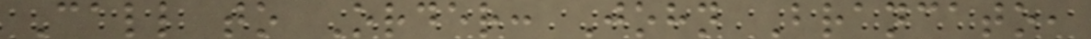Call to Order: John Brancato,
